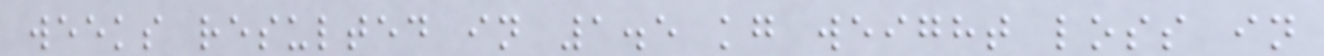weeks resulted in 1.5 kg weight loss in
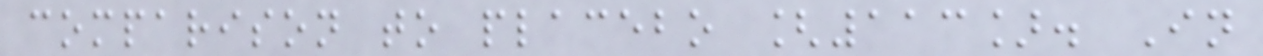comparison to placebo [113]. In
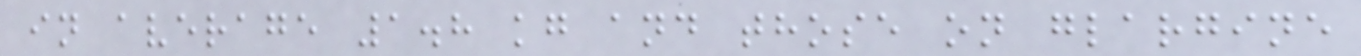in average 1.8 kg and those on glargine
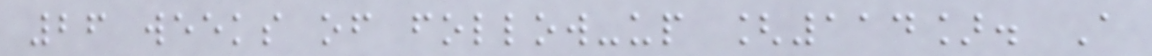26 weeks of follow-up [114]. A
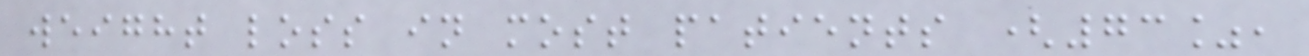weight loss in most patients (73%,
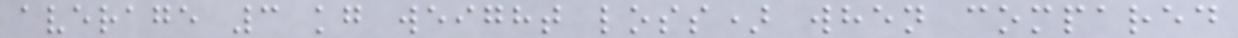average 3 kg weight loss) when compared
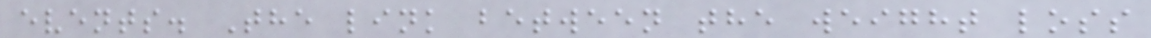events. The link between the weight loss
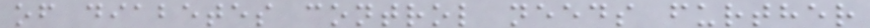of diabetes control needs further
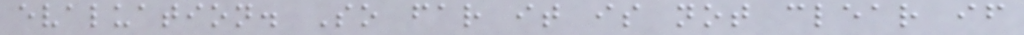evaluation. So far it is not clear if
